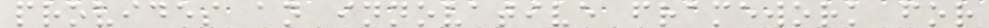provides an innovative framework for
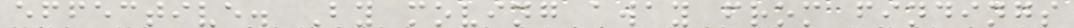effective. By moving away from findings
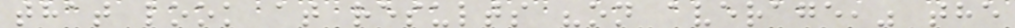that look at results "on average," the
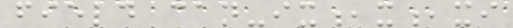field can-ix,x,xi
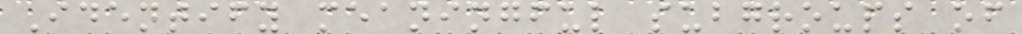Identify meaningful subgroups of
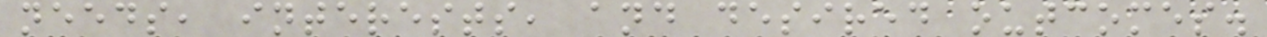needs, interests, and desired outcomes.
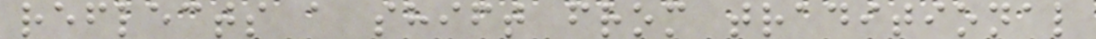reflects a shift from traditional
